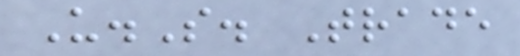U.S. Trade
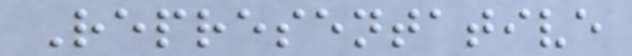Representative
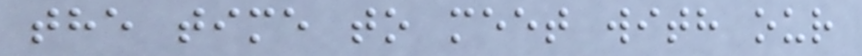the time to meet with our
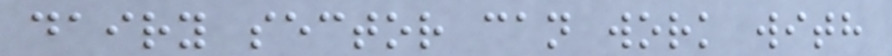dairy sector can work with
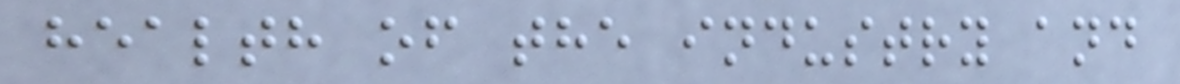health of the industry and
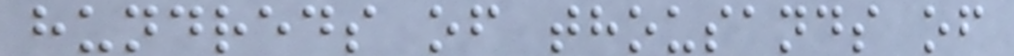hundreds of thousands of
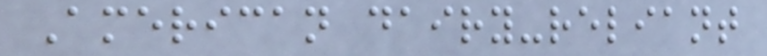American dairy-reliant
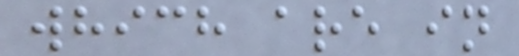which are in
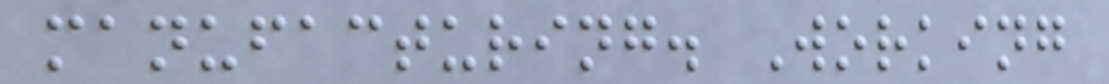manufacturing. Working
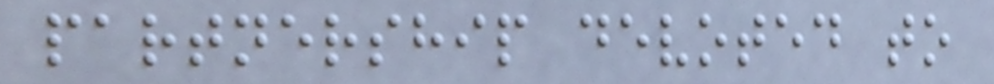partnership devoted to
